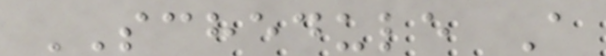SCHEDULE A
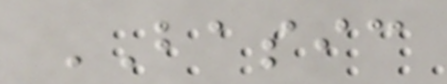BASIC
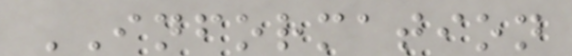INFORMATION
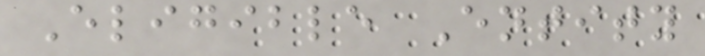Eligible Entity
